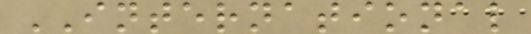INTERNATIONAL
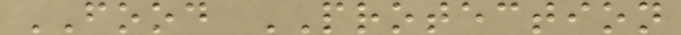FOOD PROTECTION
